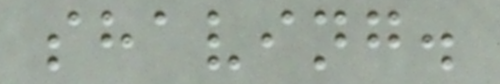shaving.
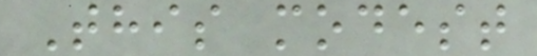This modest
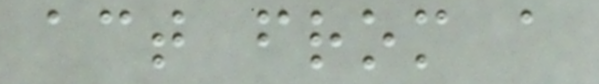act from a
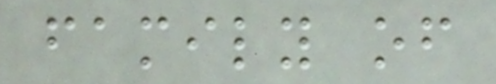family of
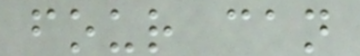four can
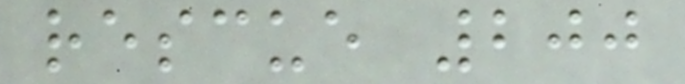rescue 200
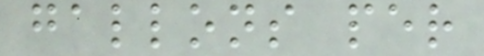gallons per
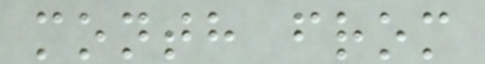month from
